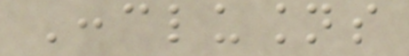Conclusions
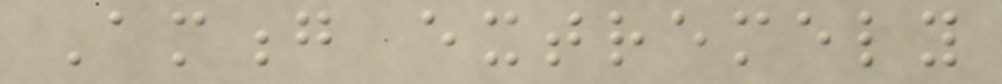Among extremely
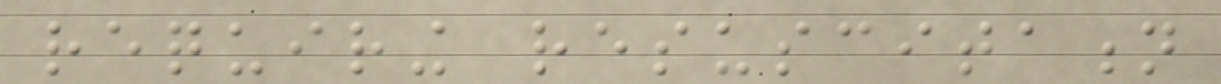requiring resuscitation
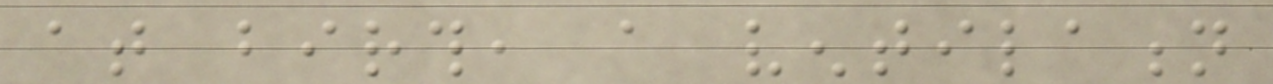at birth, a ventilation
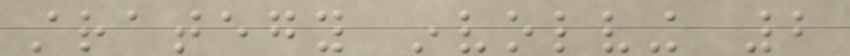strategy involving 2
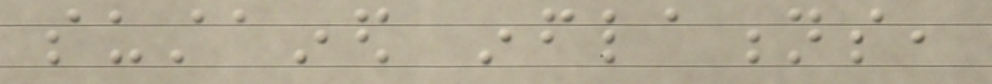sustained inflations,
